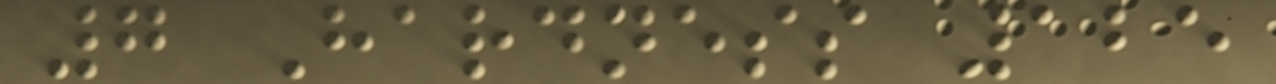7 Hardness 125
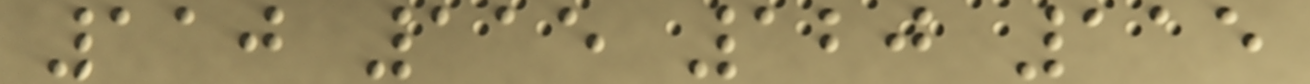110 115 120 115
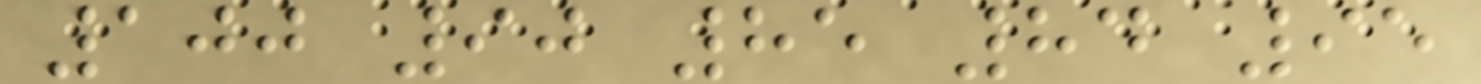100 90 85 84 95
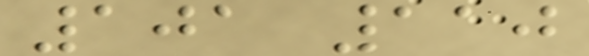101 110
